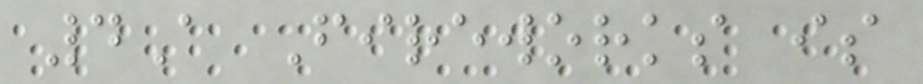4A Fireworks is
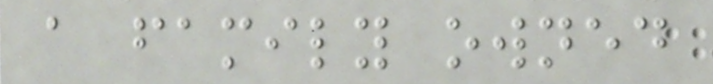a family owned
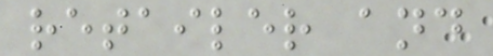retailer and
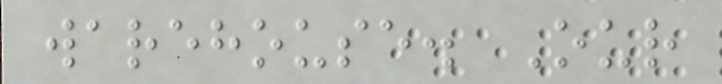warehouse. Our
